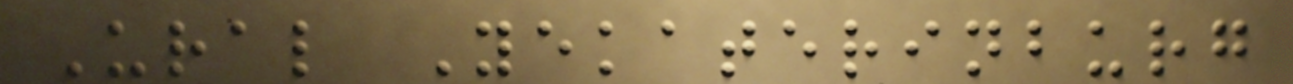Ural Yekaterinburg
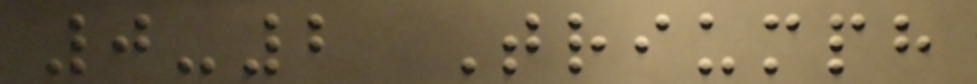0-2 Triumph
